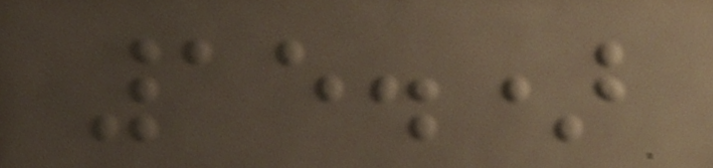15.)
